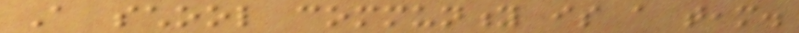A school community is a team.
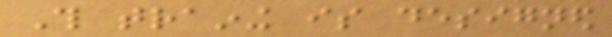This training is designed
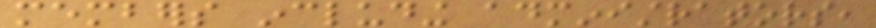members including administrators,
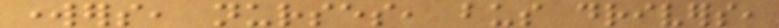workers, nurses, bus drivers,
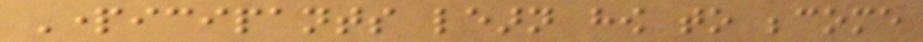Participants learn how to become
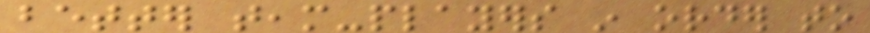better team-players in order to
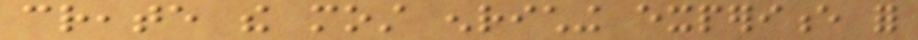create the most enriching experience for
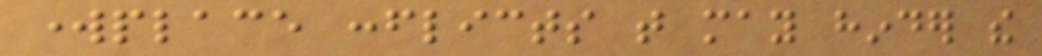workplace conflicts that may hinder the
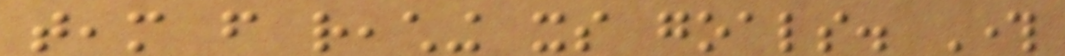team from reaching its goals. Through
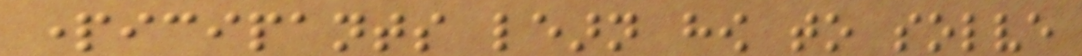participants learn how to solve
